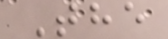The
